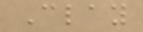Clay
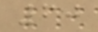60
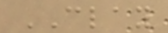CLAY
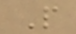P
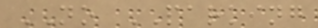NO PARKING
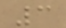3
